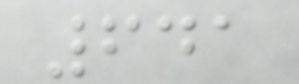641
